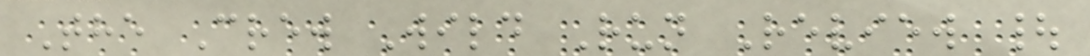The Crew Wild Run Review |
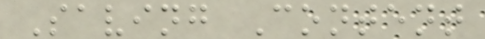Saving Content
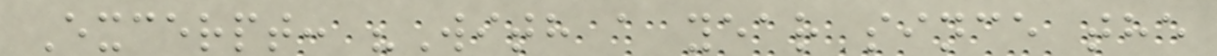Excerpt: "With a year since the
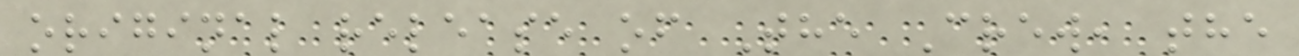original release of The Crew, the
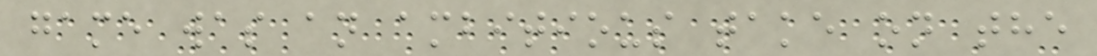game was an ambitious take on the
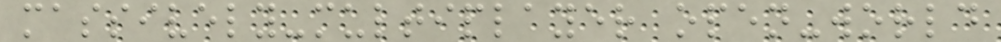massively-multiplayer open-world
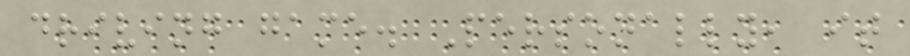driving game. Personally, it
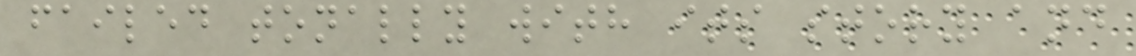failed tonally with its story and
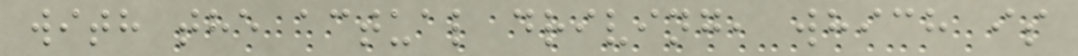with the actual driving, which is
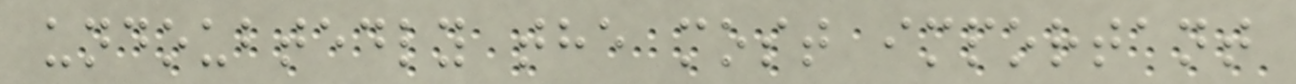undoubtedly the most important
